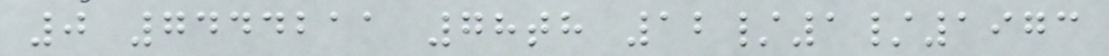0 7444211 78th 12/1/1973
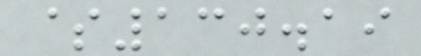$130.19
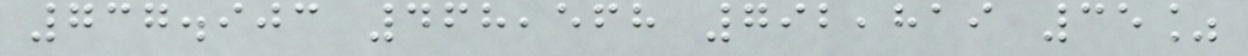737.903 468,568 792,819 35%
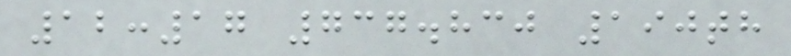12:17 737.830 190th
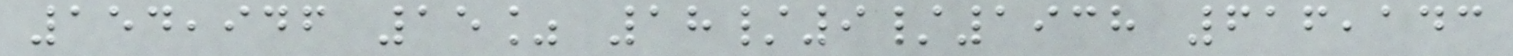154,946 15% 18/9/1938 616,143
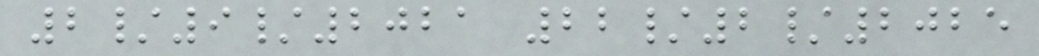2/9/2021 22/2/2025
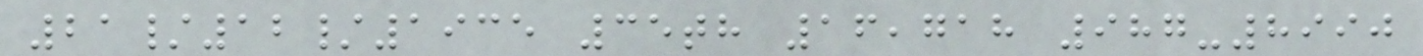21/12/1935 35th 16,718 987-8990
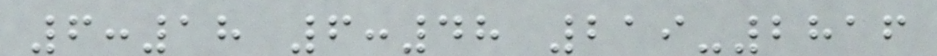6:18 6:48 219-2816
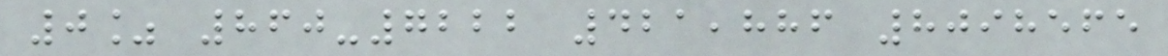0% 860-7222 421,886 8098565
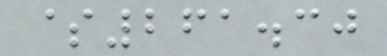$261.30
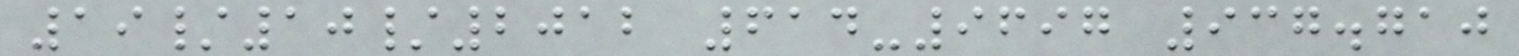19/10/2012 614-9697 937.710
